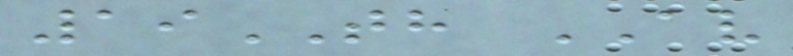19TH AV
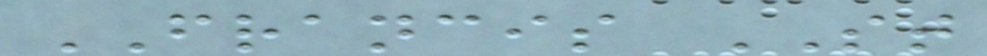FRANCIS ST
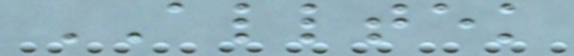ALLTEK
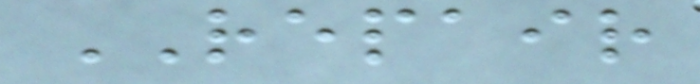REPAIR
